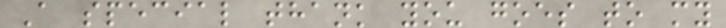A special thank you goes to my
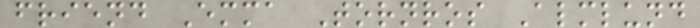friend Emma Tornros Almlund
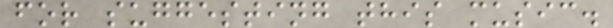for suggesting this music.
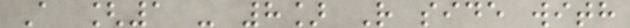A [1 - 8] R side with
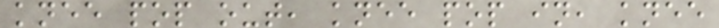knee pop out, knee pop in, knee
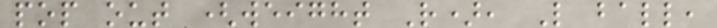pop out (weight R), L ball,
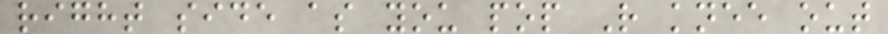right side as you pop R knee out
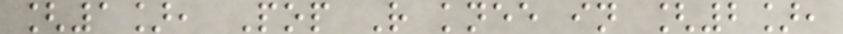[1], Pop R knee in [2],
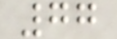77
